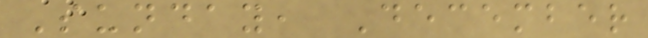Sunday, December
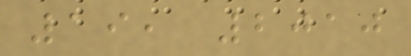19, 2010
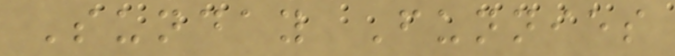Sunday Funnies
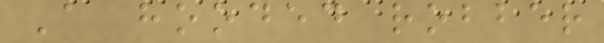A hooded robber
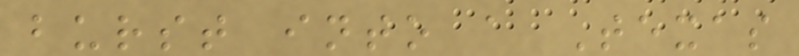burst into a Texas
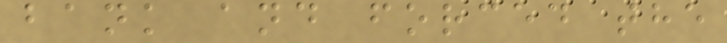bank and forced the
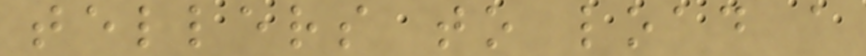tellers to load a
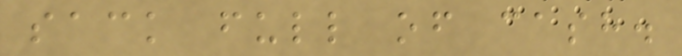sack full of cash.
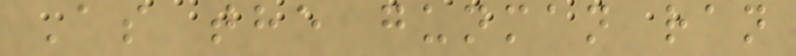As the gunman ran
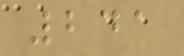241
